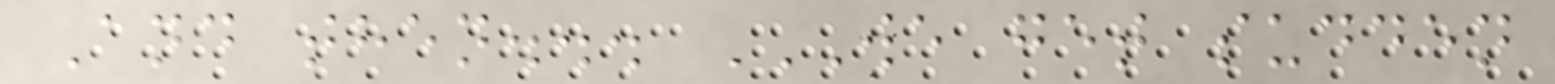And then... WE GET SUDDEN
